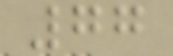77
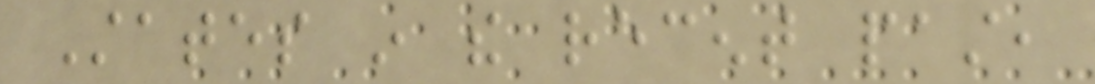States in the recent past,
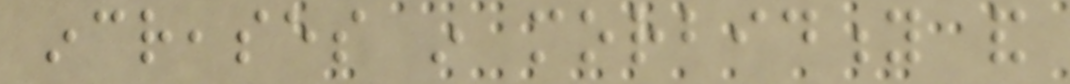increases in morbidity and
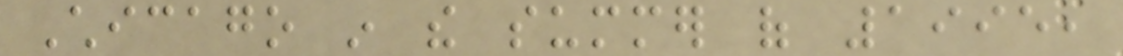Chicago in the summer of 1995,
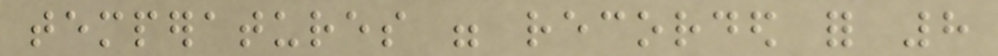temperatures were recorded for 8
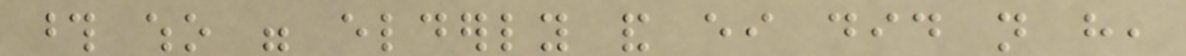those who were elderly and either did not have,
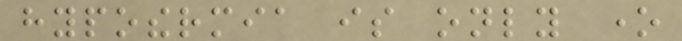hypothermia is only one
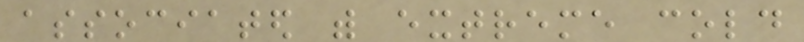associated with extreme cold
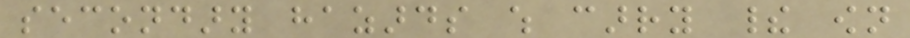secondary hazards which carry their own
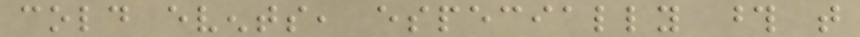cold events, especially those that
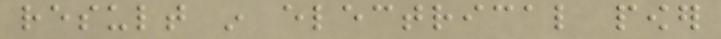result in electrical power
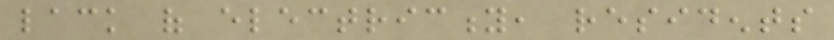lack of electricity, residents
